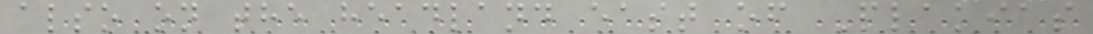also on the headland east of Plakias
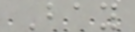Bay
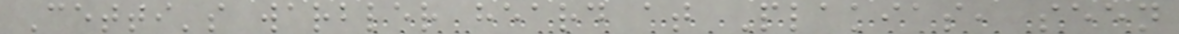Cetti's warbler heard at Plakias, seen
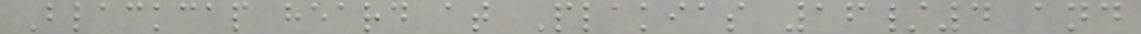Blackcap heard at Plakias 16/4 and
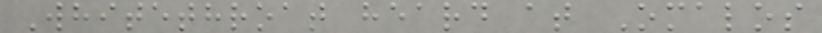Whitethroat heard at Omalos
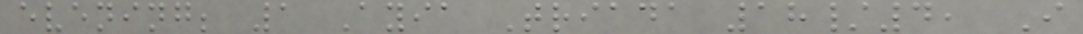evening; 1 Ayia Triada 18/4, I
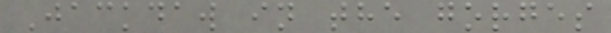Jackdaw in the gorges
